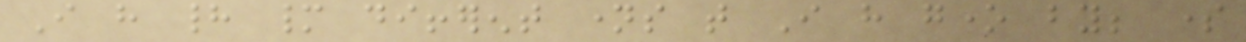I have had many different names that I have gone by; some
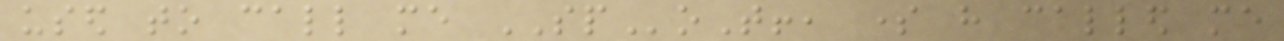used to call me SPoT!, some have called me
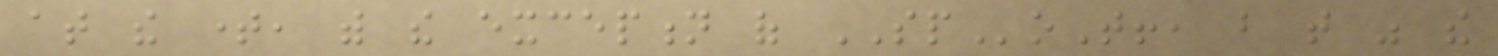at the time, with the exception of SPoT!, but that was the
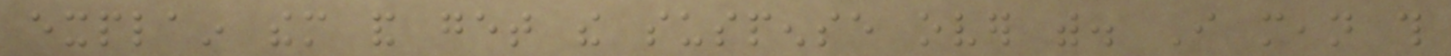explain them and get the suspense over with. I mean this
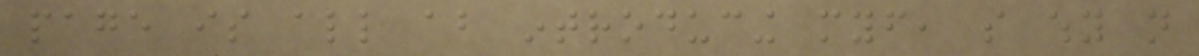page is all about introducing myself, so why not
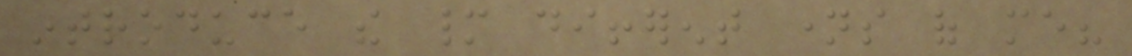introduce the many different names of me?
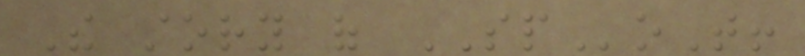The story of SPoT!
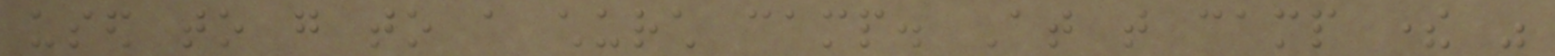used to go to a church camp. At that camp there was
